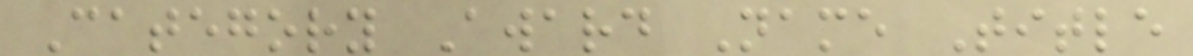Category Award Name Title
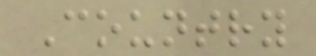Country
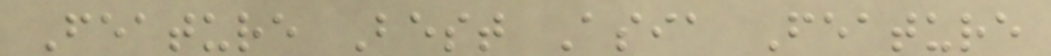Feature Best Asia Feature
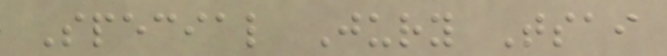Special Jury Tsai
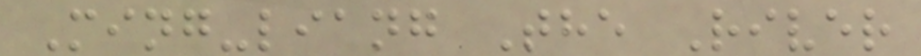Ming-liang The River
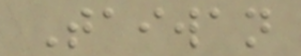Taiwan
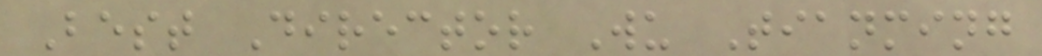Best Director Wu Tianming
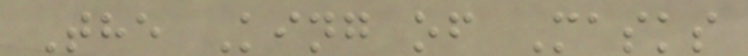The King of Masks
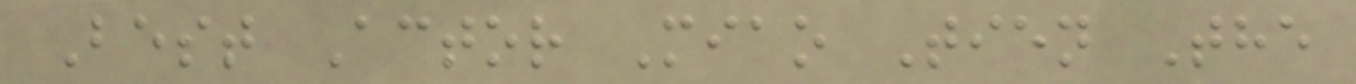Best Actor Miao Tien The
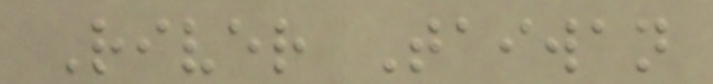River Taiwan
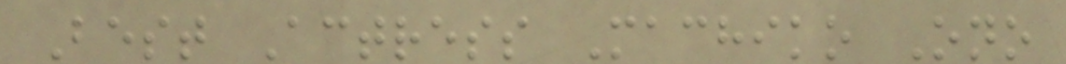Best Actress Machiko Ono
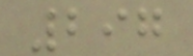297
